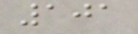101
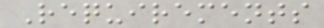Requirements
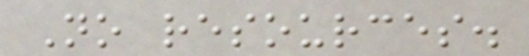No resources.
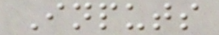Inputs
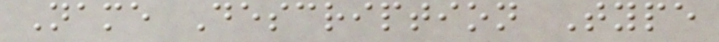Name Description Type
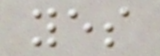yes
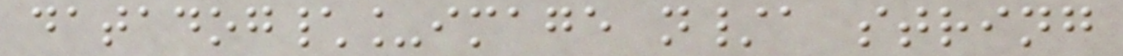datadog\_image n/a string
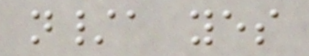n/a yes
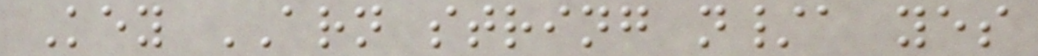Key ARN string n/a yes
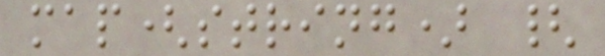map(string) {
